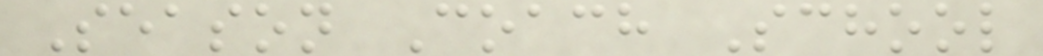Season Coach School
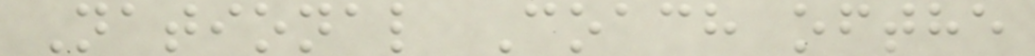National Coach ofthe
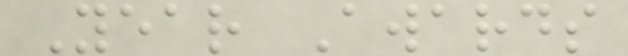Year Awards
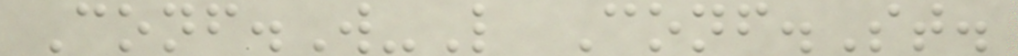Conf.W-L Conf.St.
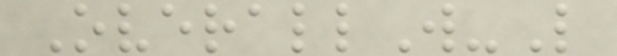OverallW-L
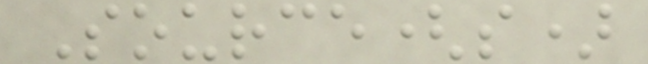Source(s)
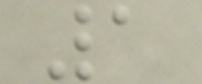1
